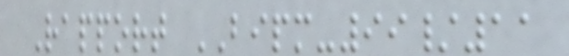Rapport BIPM-99/11
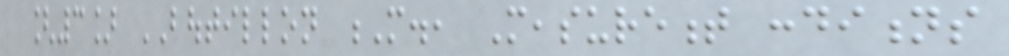[3] BOUTILLON M., Measurement conditions
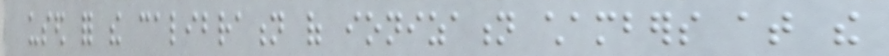used for the calibration of ionization chambers at the
